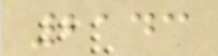2143
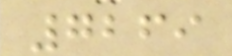7269
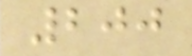200
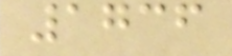1736
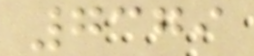7379
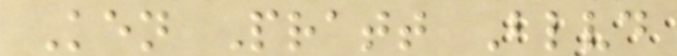Ken Pratt Blvd
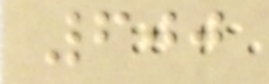600
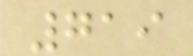719
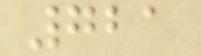721
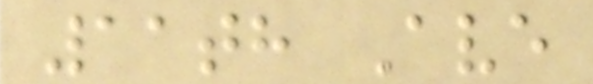11th Ave
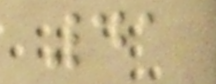41
